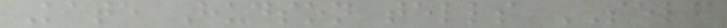Kate Hudson tells SELF
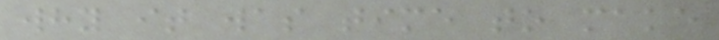why it was time to make
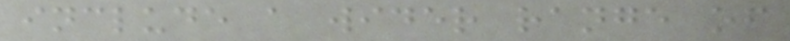include a wider range of
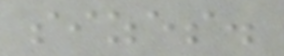sizes.
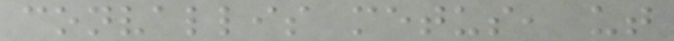convallis metus, ut
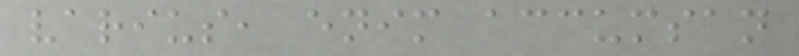varius, enim accumsan
